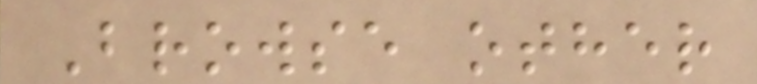Browse other
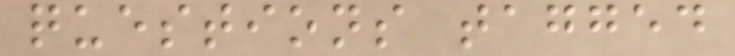questions tagged
